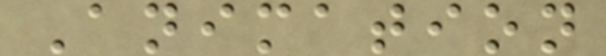Animation
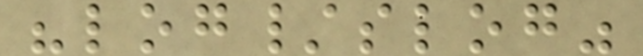"log/slog"
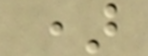)
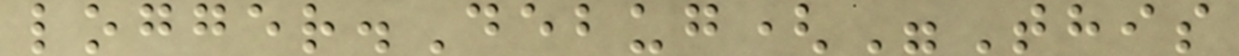logger.Debug("This
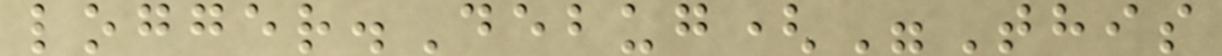logger.Debug("This
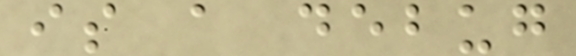is a debug
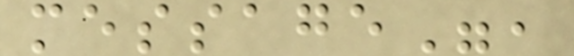message",
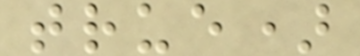true)
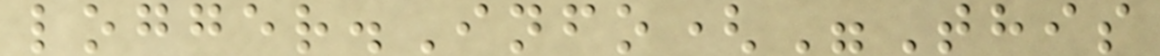logger.Info("This
